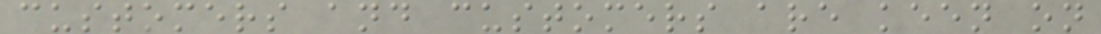customers and customers are keen on
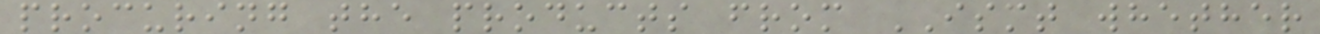procuring the products from ISMT whether
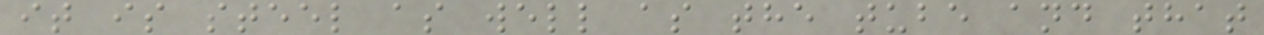it is steel as well as the tube and that
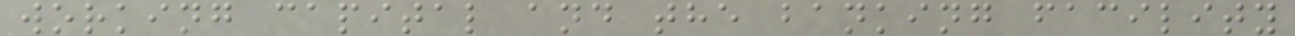working capital and the banking facility
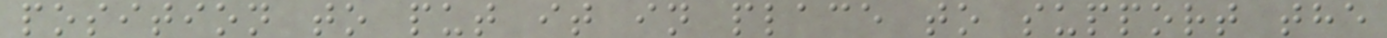position to put it in place to support the
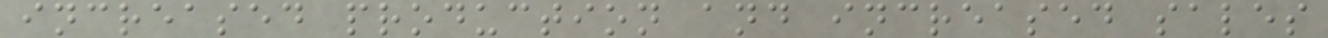increased production and increased sales
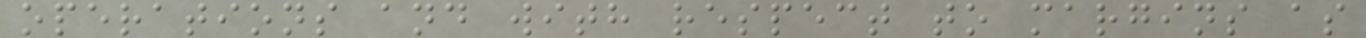operations and with respect to margins as
